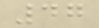47
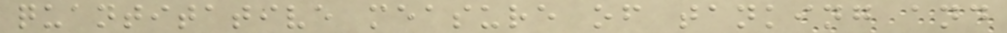quantitative measure of tanking and
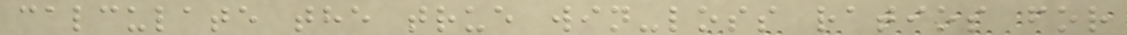calculate the true win-loss ratios for
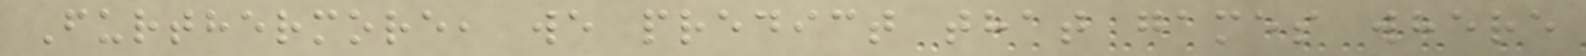Furthermore, we predict that games where
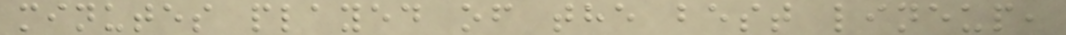minutes played of the best lineup,
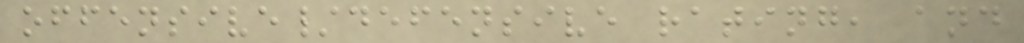offensive/defensive rating, and
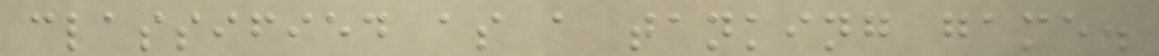classified as a tanking game.
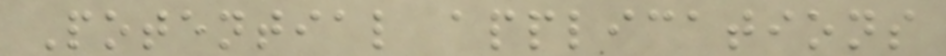Potential applications
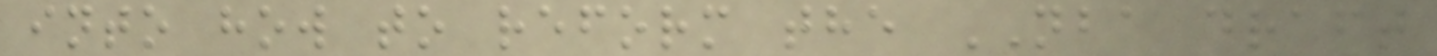into how to reform the NBA draft
